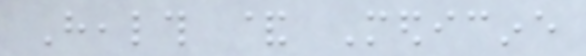Health & Medicine
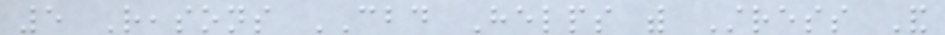5 Reasons CBD Helps with Stress And
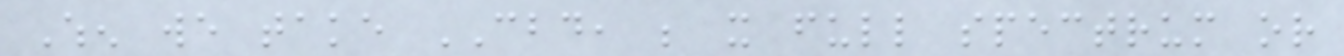When we take CBD, be it full spectrum or
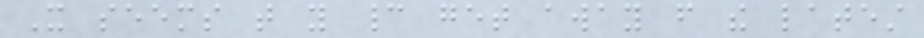It seems that you cannot get away from the latest
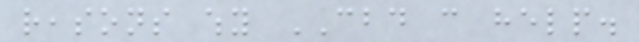reasons why CBD can help.
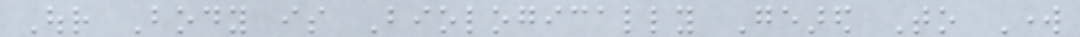Our Body is Biologically Geared To Work
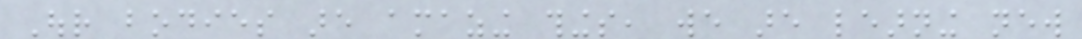Our bodies are amazing things, we are learning new
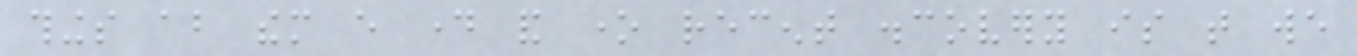things about them every day and one recent discovery is that we
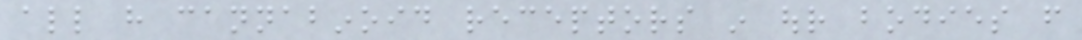all have cannabinoid receptors in our bodies from
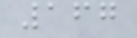167
